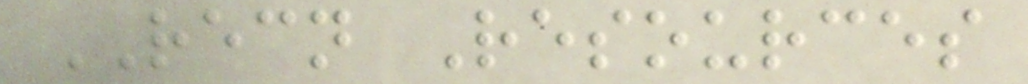RECN Resources
